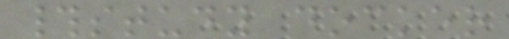#study docker
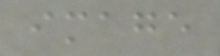image
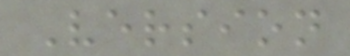Version
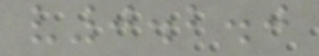v0.2.0
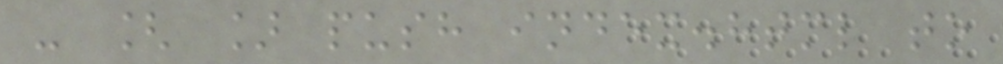- [ ] push index.html to
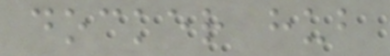docker hub
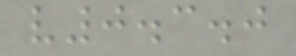v0.3.0
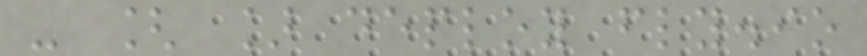- [ ] deploy fly.io
